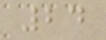24
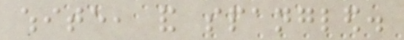white, and spangled.
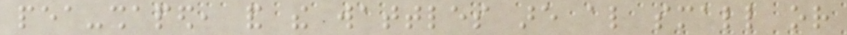pea-shaped, and the wattles are also small or
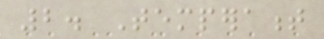2. Temperament
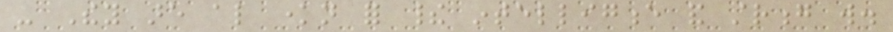- They are also known for their intelligence and strong will.
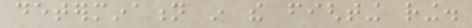determination in the fighting ring.
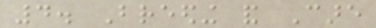4. Breeding and Care
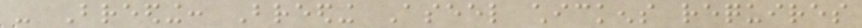- Breeding: Breeding Aseel chickens requires
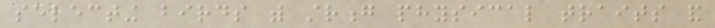selecting birds with strong physical traits and
